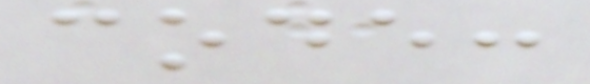code:
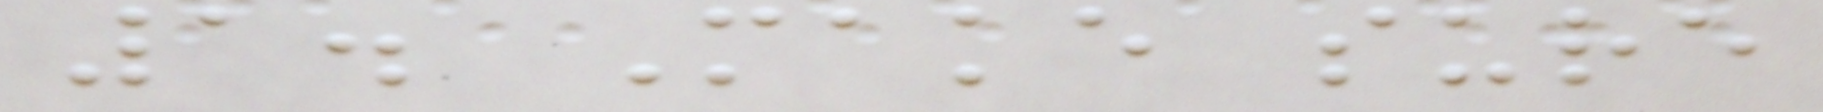1. Make sure
